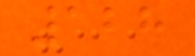128
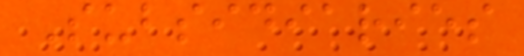Subsidiaries
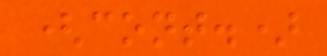(cont.)
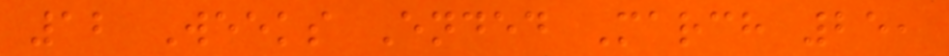12 Weeks Ended March 25,
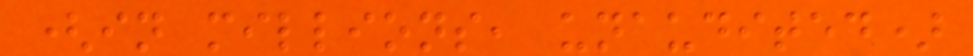(in millions, unaudited)
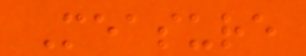Measure
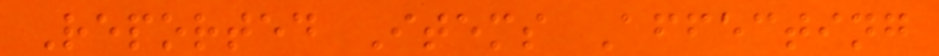Reported Items Affecting
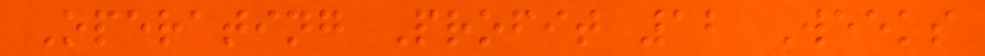Operating Profit 12 Weeks
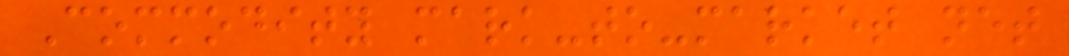Commodity mark-to-market net
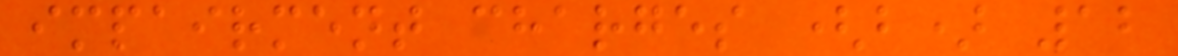impairment charges (b) 12
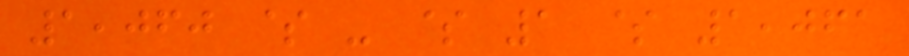1,060 $ - $ 1 $ 1,061
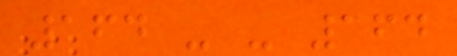164 - - 164
